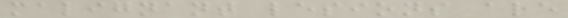malignant lesions are
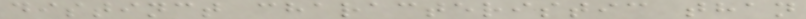distinct characteristic than
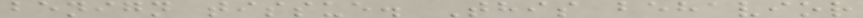benign tissue. This behavior
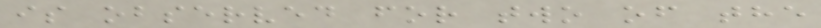is observed for two of the
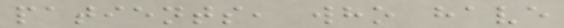patients, who have
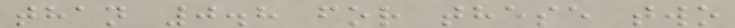than 0.8 for these two
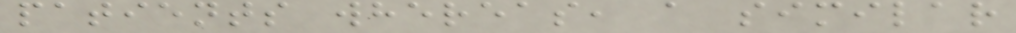patients whereas, a similar
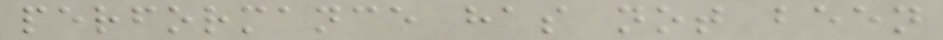performance has not been
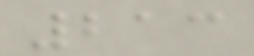213
